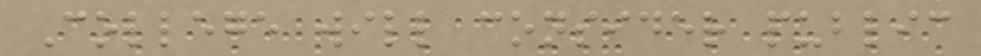College will consider public
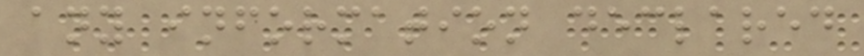any information declared
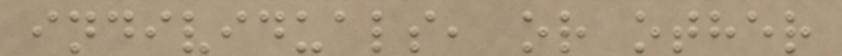individuals, or other
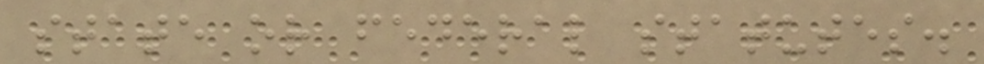state or federal statutes.
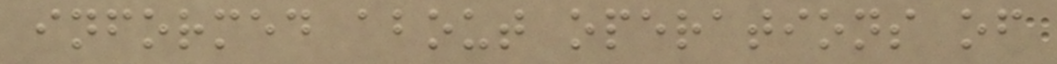informed about operations of
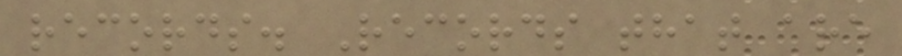records. Records that are
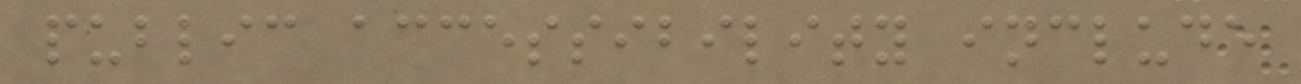public accessibility include
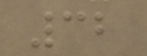32
